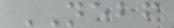NEBF
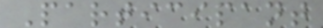Participant
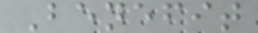Benefit
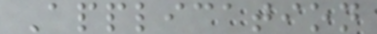Application
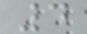4
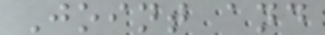Joint and
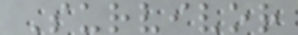Survivor
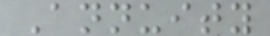Annuity
